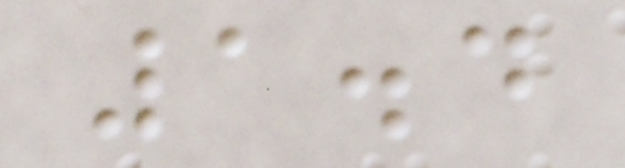1.4
